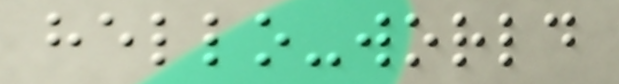hello-world
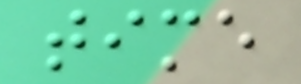time
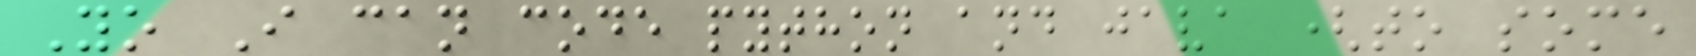Yo I can code python and java (to some
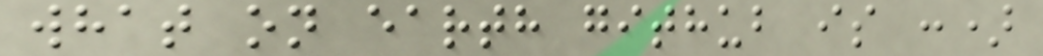what on earth github is :)
